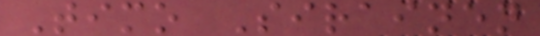Timo Sirainen
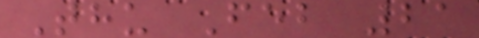Thu Feb 21
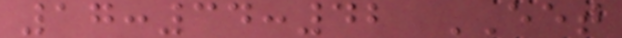17:34:42 EET
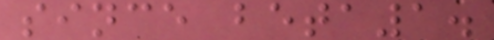since beta1.
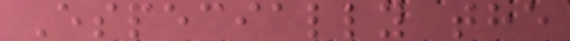Especially the
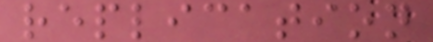replication
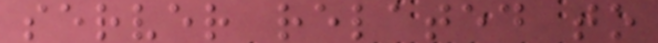server related to
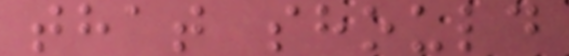that should
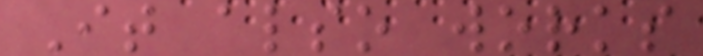It also works
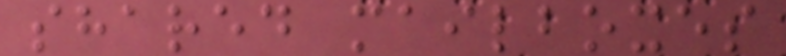shared mailboxes
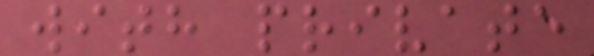with private
